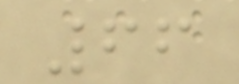66
